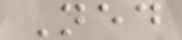Ned
